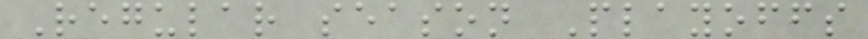Regular season Playoffs
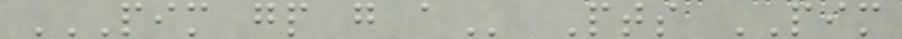PIM GP G A Pts PIM
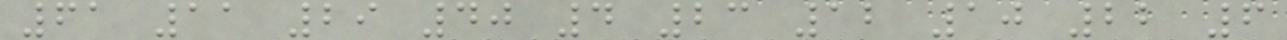61 11 29 40 4 23 12 10 22 6
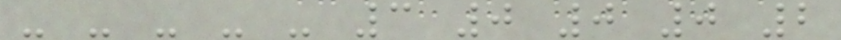- - - - - 3 0 0 0 2
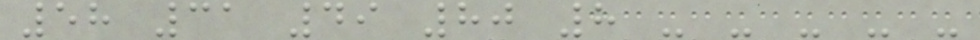58 31 49 80 8 - - - - -
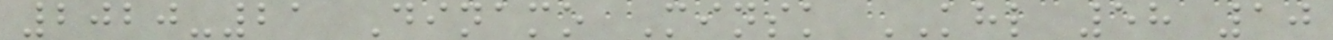2020-21 Dinamo Minsk KHL 58 10
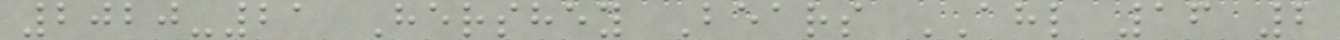2020-21 Hershey Bears AHL 16 2
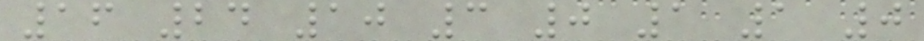16 24 10 3 0 1 1 0
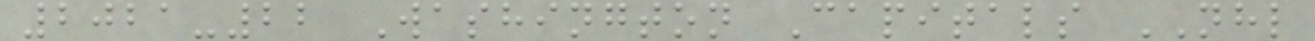2021-22 Washington Capitals NHL
